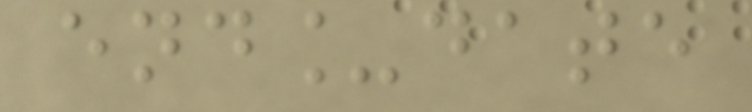end_date
